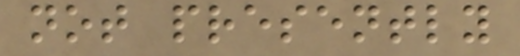not presently
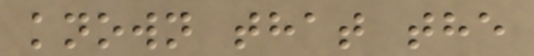known that the
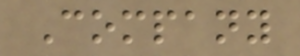Company
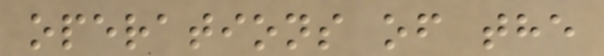operations of the
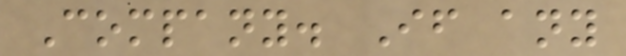Company. If any
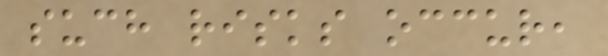such risks occur,
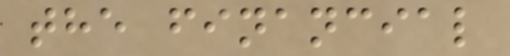the financial
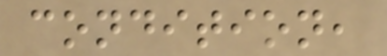condition,
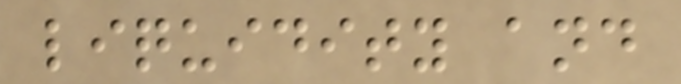liquidity and
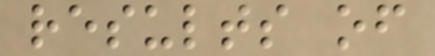results of
